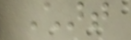Chart
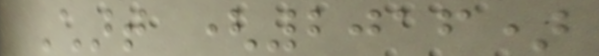Chart (2016)
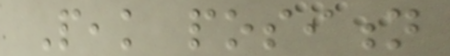Peak position
